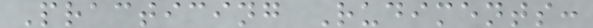Practicing Rudiments:
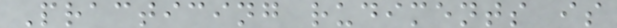Practicing rudiments is
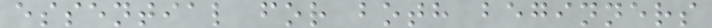essential for both beginners
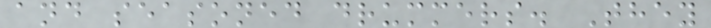and seasoned drummers. They
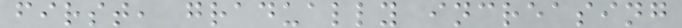first, gradually increasing
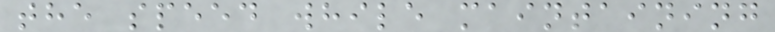the speed while maintaining
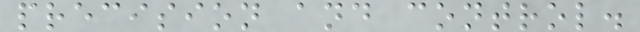precision and control.
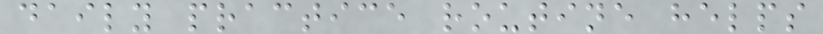daily practice routine helps
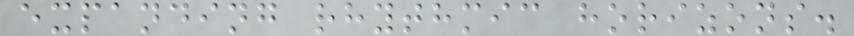expanding rhythmic horizons.
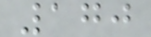170
